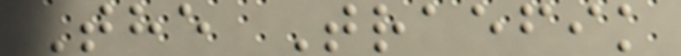The Traefik
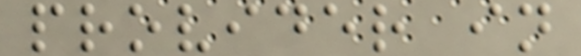provider in
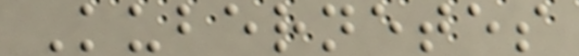Kubernetes
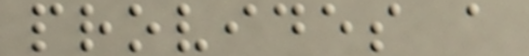provides a
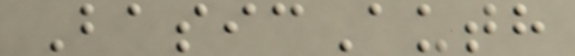BasicAuth
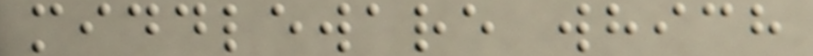middleware which
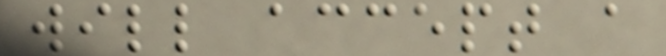will accept a
